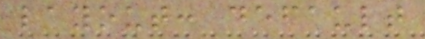layout: default
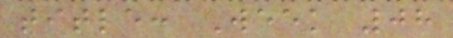title: Week 08
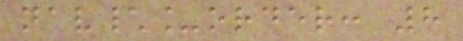nav\_order: 8
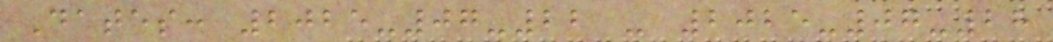Dates: 2025-07-22 - 2025-07-28
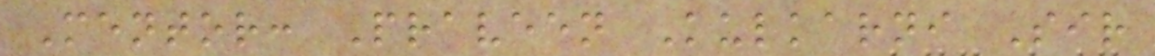Mentor: Praveen Kulkarni Sir
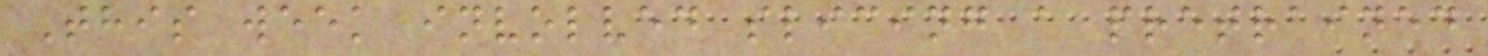This week involved slicing a pretrained
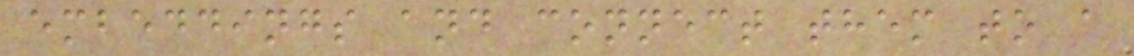embeddings and connect them to a
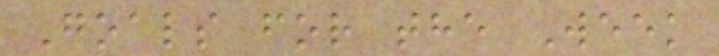Goals for the Week
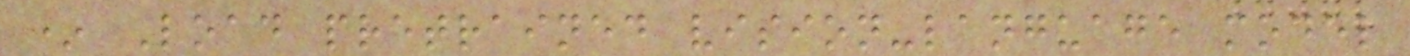* Load pretrained vision-language model
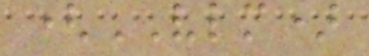(VLM)
